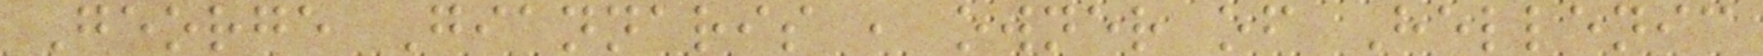George Giannaris , owner of Hellenic
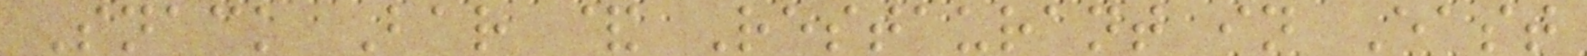Snack Bar & Restaurant in East
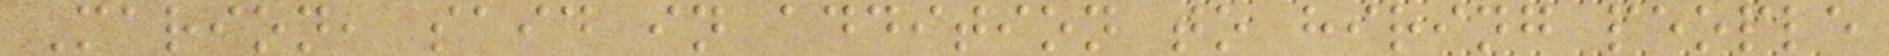Marion, said in addition to hiring people
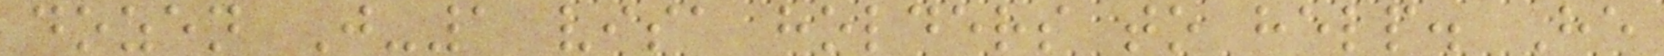dozen J-1 visa holders to help. He
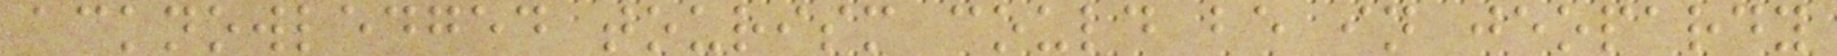acknowledged tourism could be in jeopardy
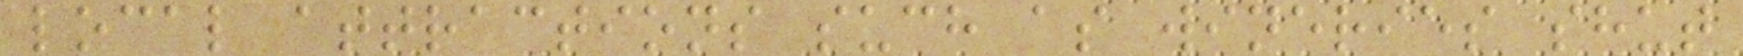local attractions such as wineries shut
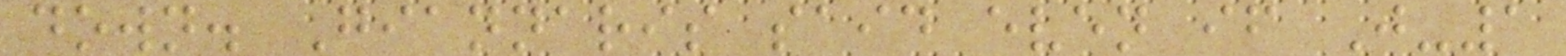down. Giannaris said even if J-1
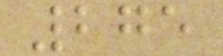275
